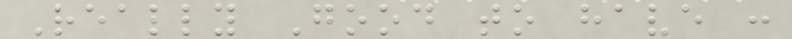Really Good to have :
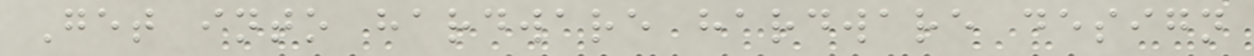Get into hardware hardware design
